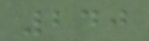240
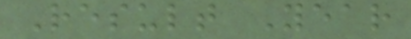Result Year
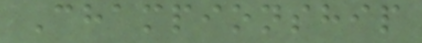Championship
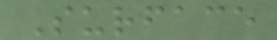Surface
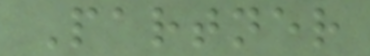Partner
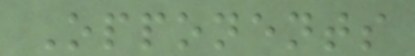Opponents
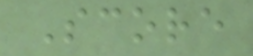Score
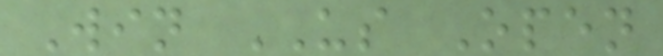Win US Open
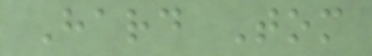Hard Tom
